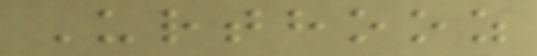Urthooz
